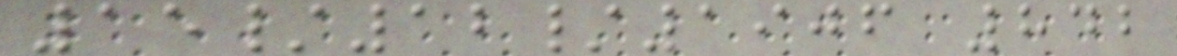15/12/1906 842
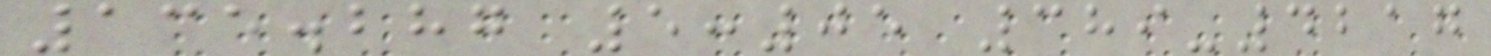135.287 5:05 389-4217
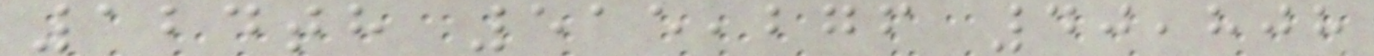124th 515,276 40,808
